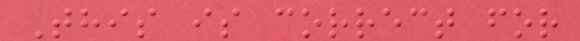This is correct for
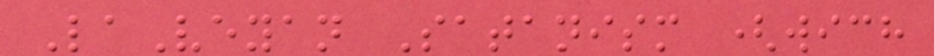LaVeyan Satanism (wich
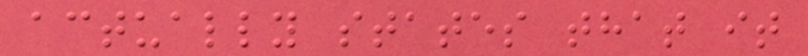actually states that it
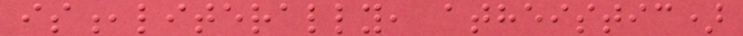is,literally, atheistic)
